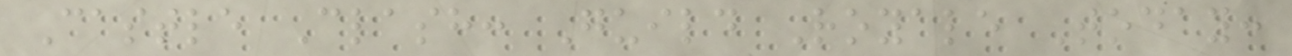Castle Clash: Guild Royale Today:
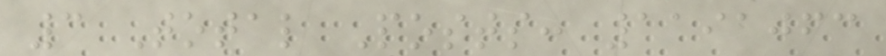3 Total Posts: 1191063
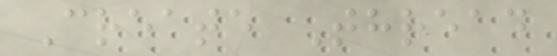Create Thread
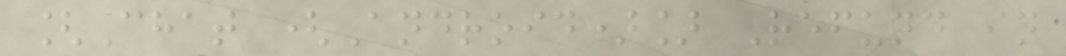[Chat (Android)] Refund in
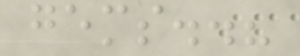gems..?
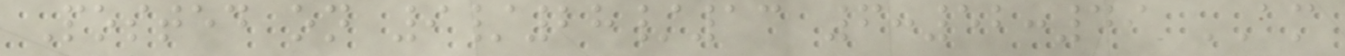Posted on 9/28/13 6:52:49 AM
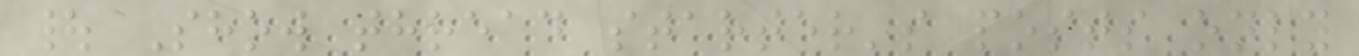| Show thread starter's posts only
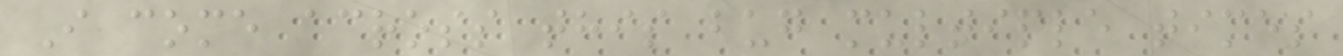I come across this bug multiple times
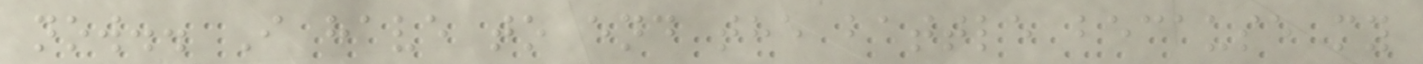now.. I have to end the battle because my
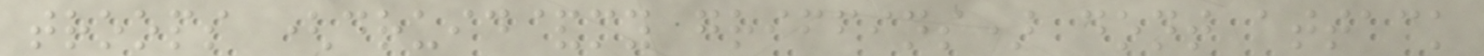troops (druid&my griffins) dont attack
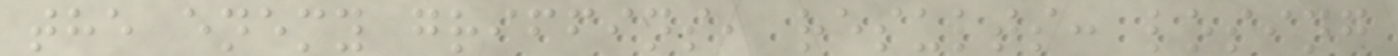the enemy griffins, results: losing
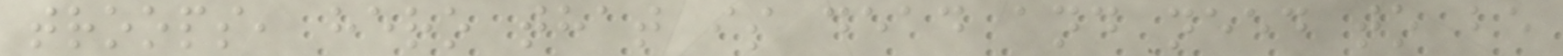troops, hero that is dead and need to be
